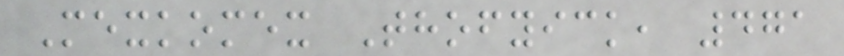Mexkomex Thofyick, 471
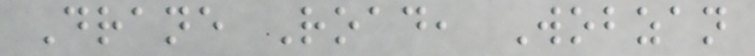Drane Road, Wobzan
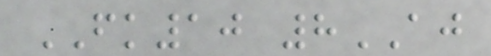FK10 8AJ
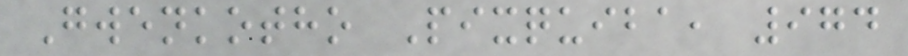Gwenkotho Pixquiba, 974
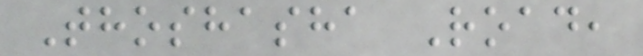Thoshasha Road,
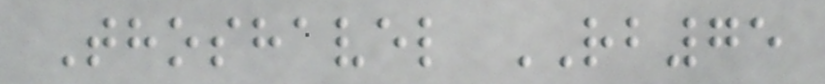Thoshavel RB75
